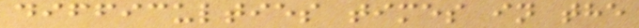difficulties times in the
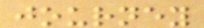journey
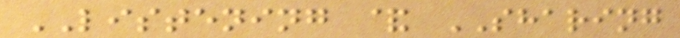LISTENING & SHARING
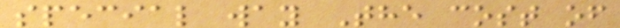special way The cost of
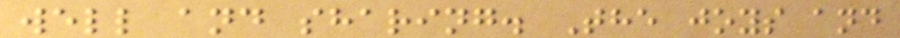well and sharing. The joys and
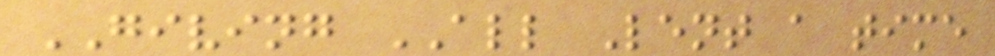GIVING ALL Lent a time
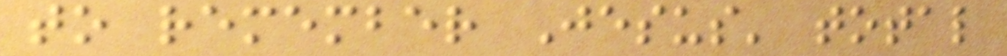to remember Jesus' total
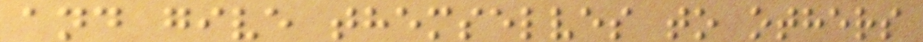and give themselves to others
